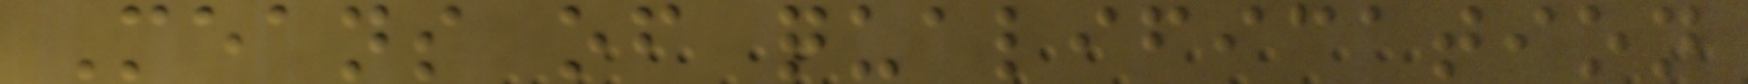Means of qualification
